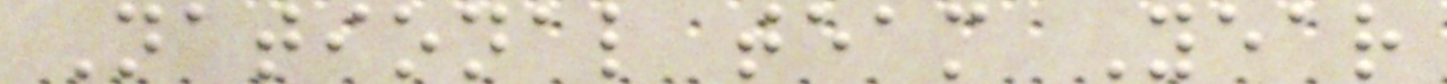National team Year
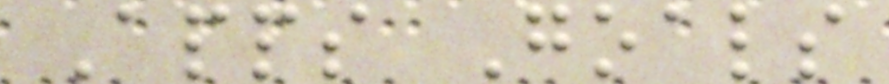Apps Goals
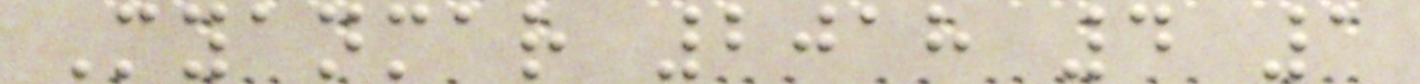Myanmar 2018 4 1
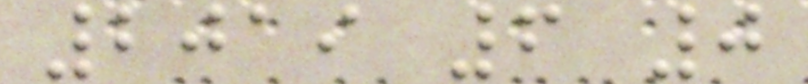2019 6 0
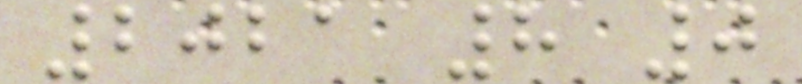2021 8 0
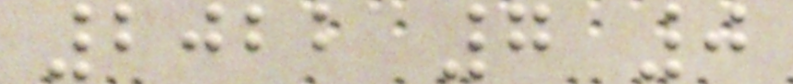2022 7 0
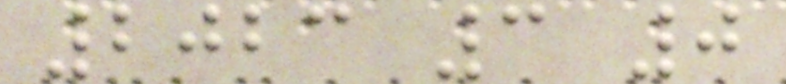2023 3 0
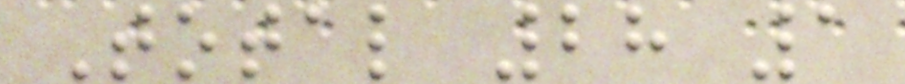Total 28 1
